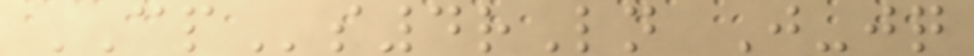CPs4rLn J-jq
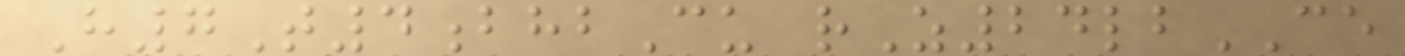H7T4bhbCu rZ24lbCE
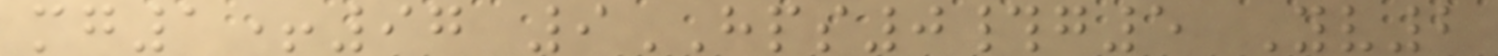mg1+97 9HPS0#g5 Yv2
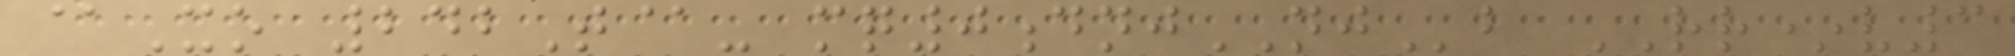@Xo 242T@- mq0dnjNJb RR*v3
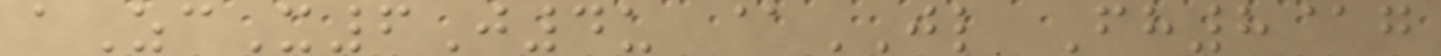aZcX6J4u @JL Fh8@g
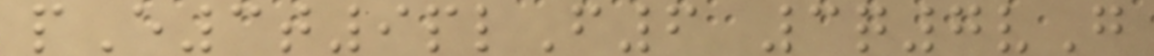pE3t9plF6 3q7vG
